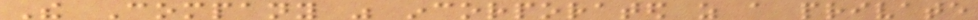The Company was incorporated as a private
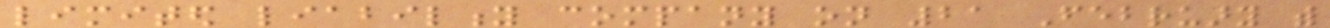limited liability company on 21 February with
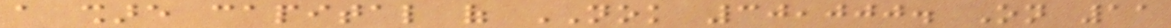a share capital of NOK 30,000. On 11
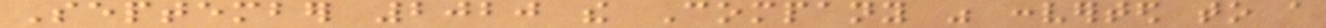September 2020 the Company was converted to a
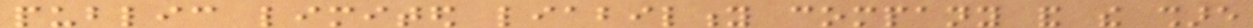public limited liability company and the share
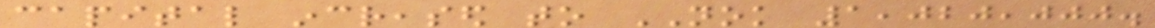capital increased to NOK 1,020,000.
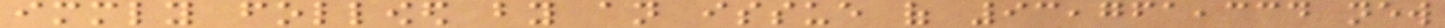immediately followed by an issue of 93,761,334 new
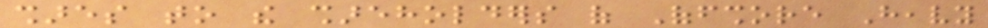shares to the shareholders of Offshore Heavy
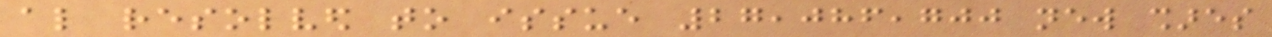also resolved to issue 27,086,700 new shares
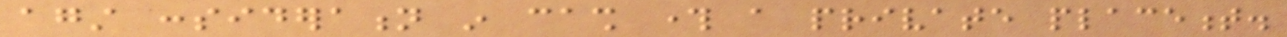against consideration in cash through a private placement.
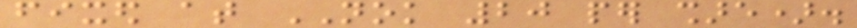fixed at NOK 20 per share).
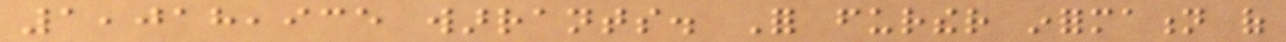1,018,935 warrants. For further information of
